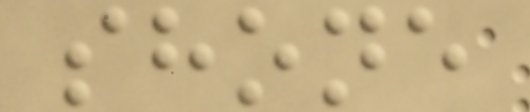shone
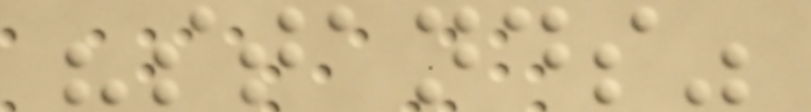"stands"
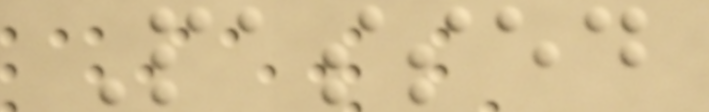Passed
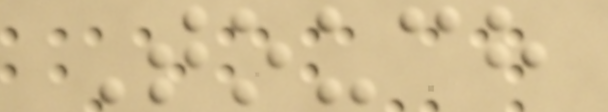Touch
